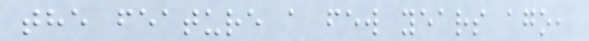the feature a few years ago,
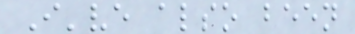I've also been
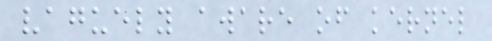vaguely aware of kernel
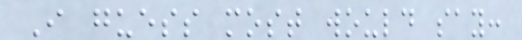I guess most would say:
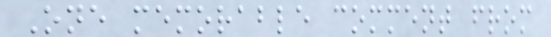One memorable comment from
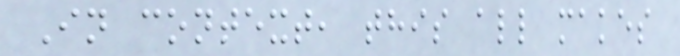In context, this all makes
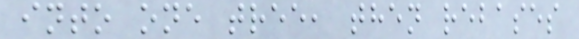into one tree, then rebases
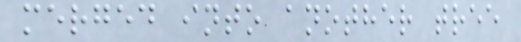merged into another tree
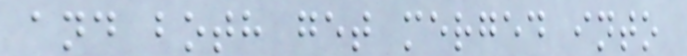and both get merged into
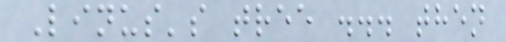Linus's tree ... then
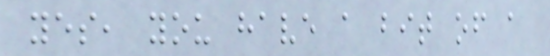yes, you have a bit of a
